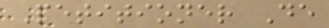Petitioner De
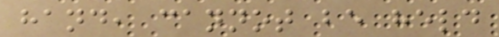hand, cannot be held
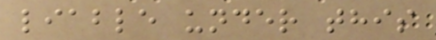liable under this
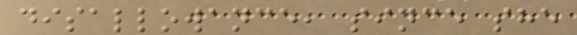disallowance, since she
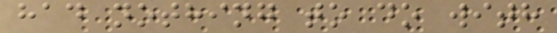had nothing to do with
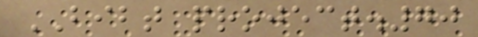BIBT project.70
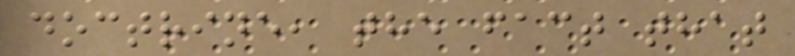doctrine, the fact that
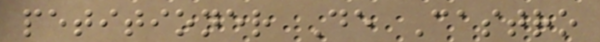petitioner De Castro
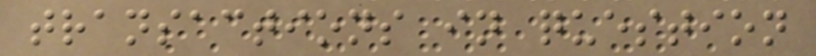transactions in question
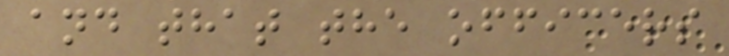and that the officers
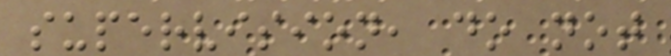supervision, do not
